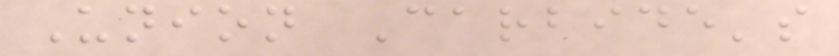Union Carbide's
